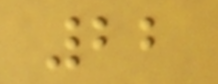22
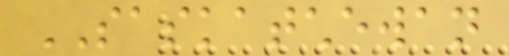SASKATCHEWAN
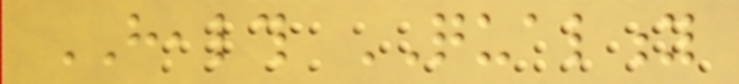HEALTH QUALITY
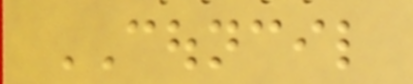COUNCIL
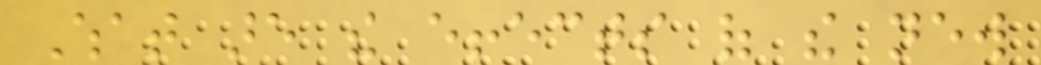What are the effects of the new
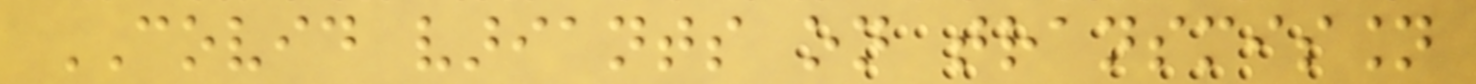COVID variants on transmission
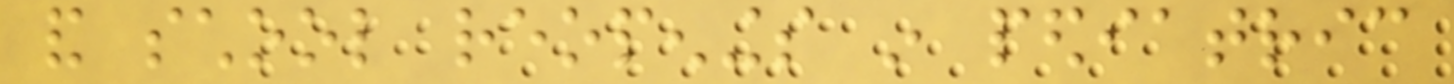and school reopenings in pediatric
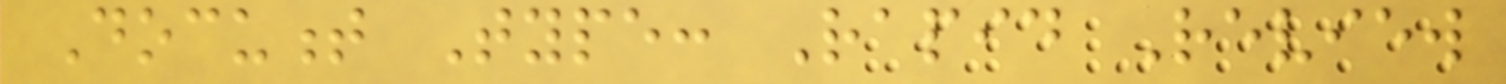Document Type: Rapid Review
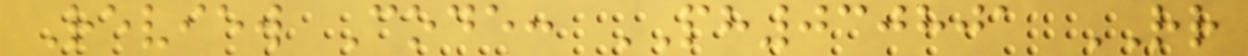Review Code: PH030801 RR
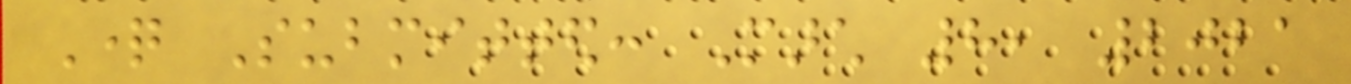Question Submitted: March 8, 2021
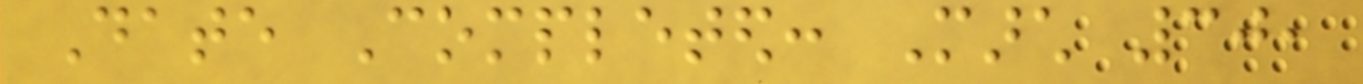Date Completed: March 30,
